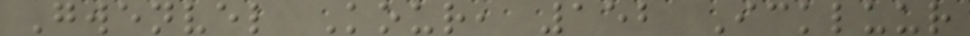Gwenvel Kour, 152 Ickluur
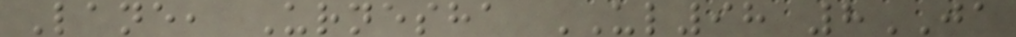Lane, Urnesha UL98 8JA
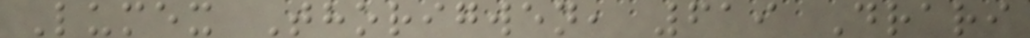Lumex Thorigwen, 619 Drari
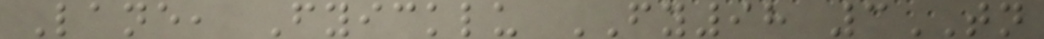Lane, Fyicklu FY98 3TN
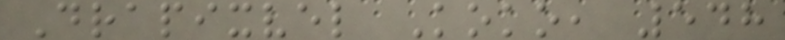Drapixvel Koko, 548
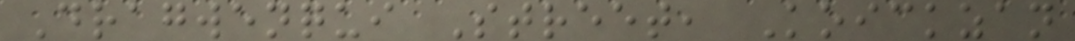Dragwenqui Street, Koickzan
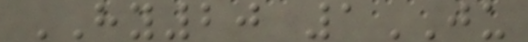HY20 1JU
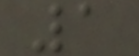1
